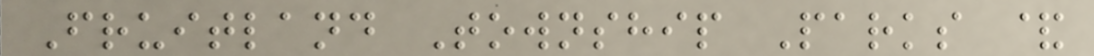Fruitland Township Parks &
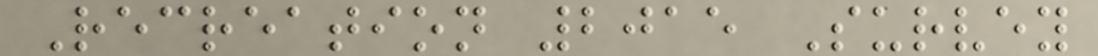Recreation 2015 Survey
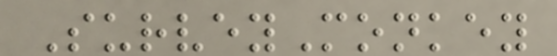SurveyMonkey
